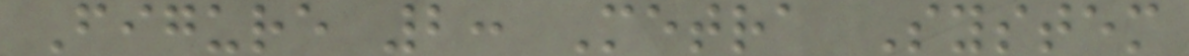Figure 2: Metra System
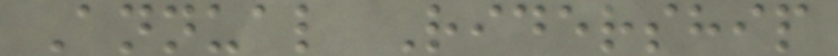Annual Ridership
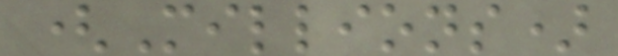(Millions)
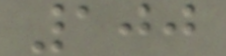100
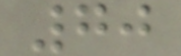70
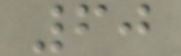60
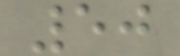50
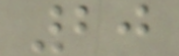20
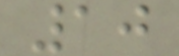10
